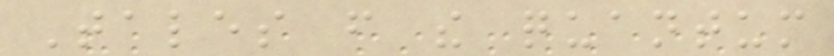Tales from the quantum
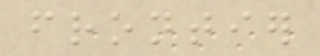frontier
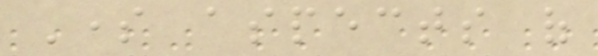Some aspects of
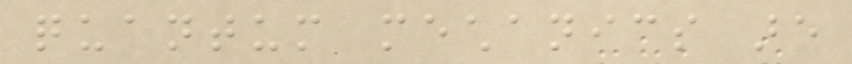quantum mechanics are
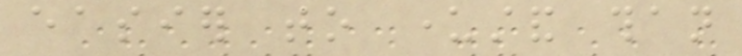easier to understand than
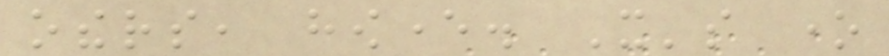others, however. It's one
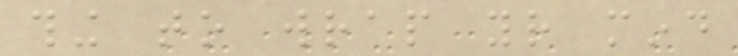thing to wrap your mind
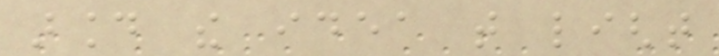around the idea that light
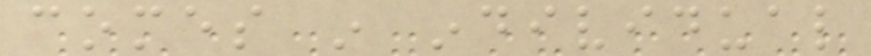comes in individual
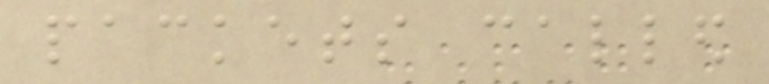packets called
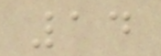14
